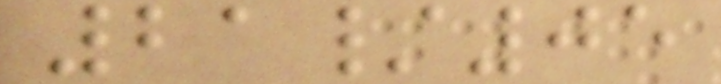21/05
